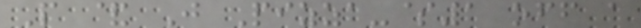P & J Pizza-$1 off a
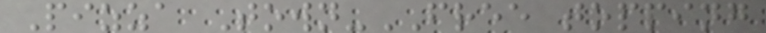Pizza Town-FREE topping
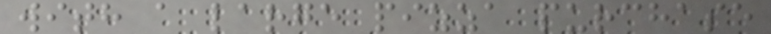with a large pizza purchase
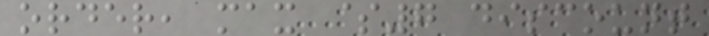order, max $7 discount
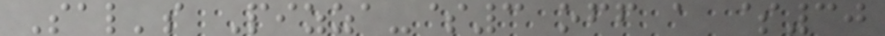Sal's Pizza-$3 off a $30
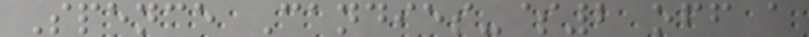Spence Candies-$2 off a
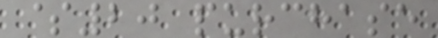$20 purchase
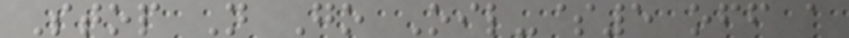Stop N Go Oil-$5 off a
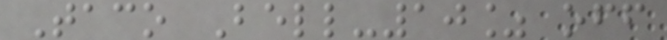Taco Bell-10% off
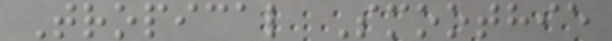Tropical Smoothie
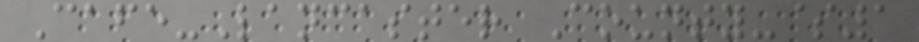Cafe-Lancaster County-$1
